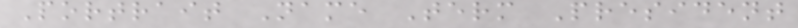Portrait Name Term President
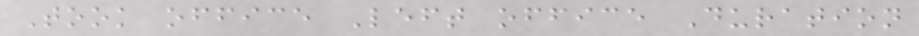Took office Left office Duration
